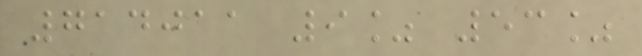714011 9% 53%
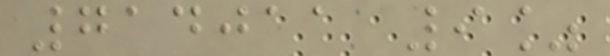714011 9%
